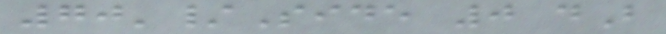70'/Side 0 dB
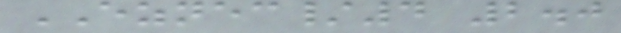EZNEC/4 2.0
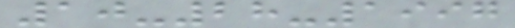10-28-1997
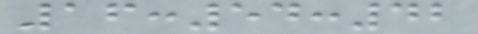16:54:42
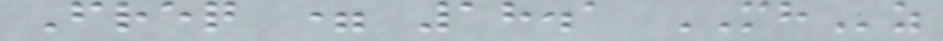Freq = 18.1 MHz
